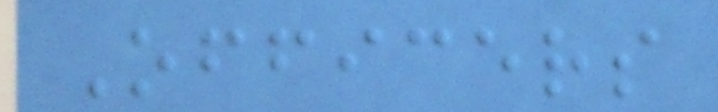Officers
